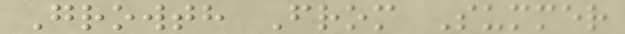Growth From Summer
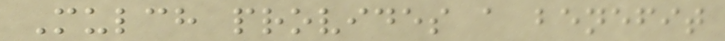Mulch provides a benefit
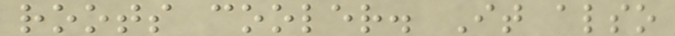roots cooler. It also
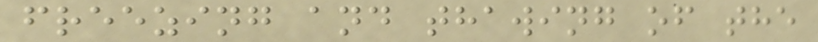freezing and thawing of the
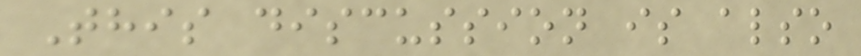This discussion is also
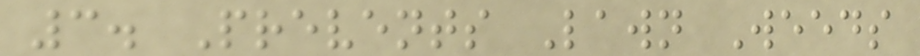3. Prevents Lawn Weeds
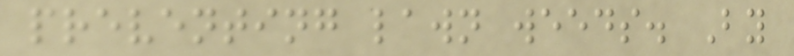preventing lawn weeds. By
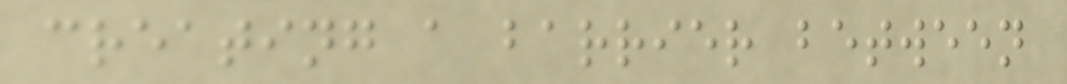creating a barrier between
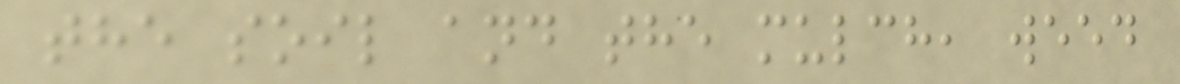the soil and the mulch, weed
